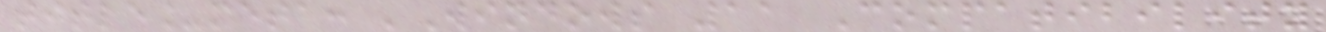title_meta: 'Windows 11 Compatibility
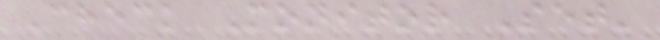Check Monitor Set'
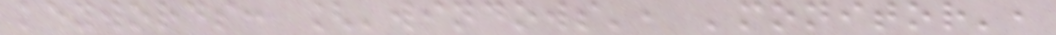keywords: ['windows', 'monitor',
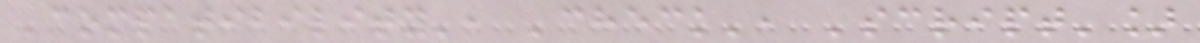'compatibility', 'check', 'script']
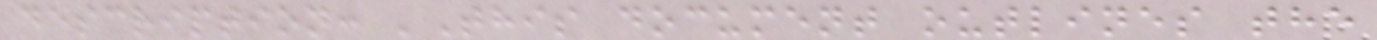description: 'This document outlines the
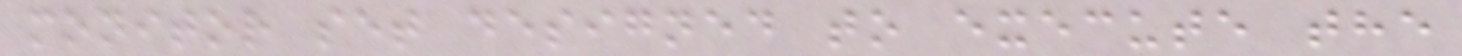monitor set designed to execute the
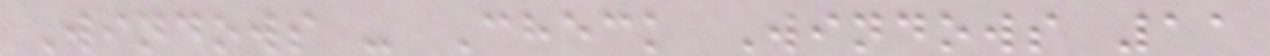Windows - Check Windows 11
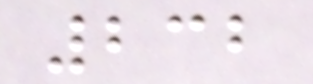232
